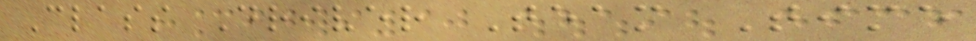Class Driver Team Time
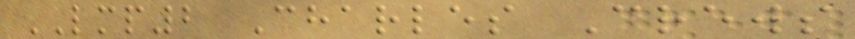LMP2 Charles Crews
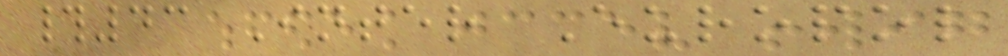#43 Inter Europol
